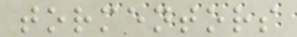tormentors
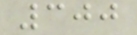300
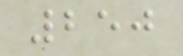250
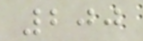200
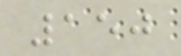150
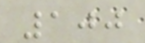100
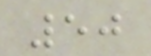50
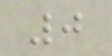0
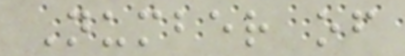Number of
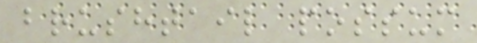brushtail possum
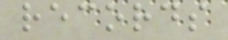records
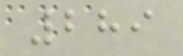289
